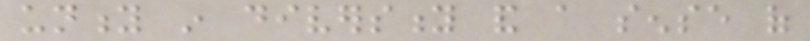unity in diversity and a sense of
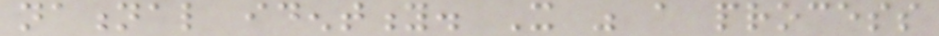national identity. It was a process
